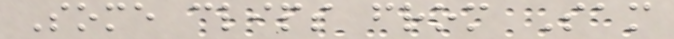Some clips from Sam
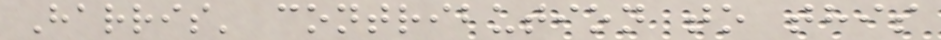Harris' contribution to this
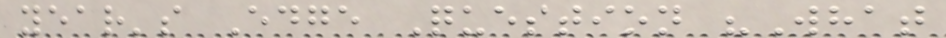year's Edge Question "What
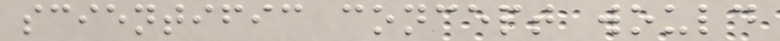scientific concept would
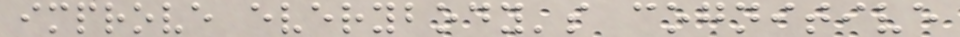improve everybody's cognitive
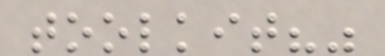toolkit?"
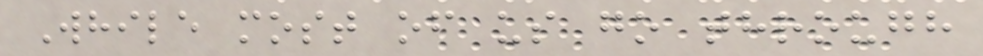While most of us go through
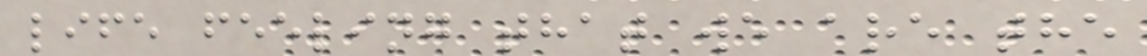life feeling that we are the
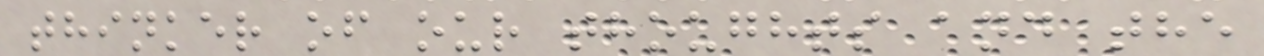thinker of our thoughts and the
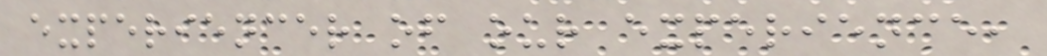experiencer of our experience,
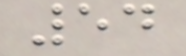54
